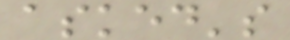asked's
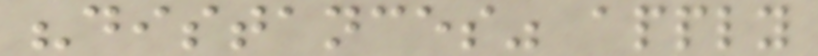"distances" apply
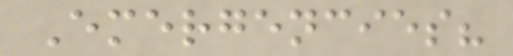Emergencies?
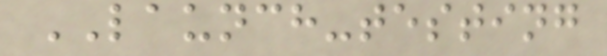LAUNCH-testing
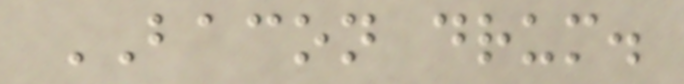BACON drum.
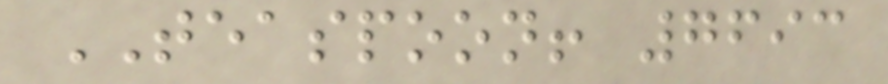TEASPOON! 7693
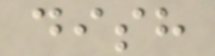dish
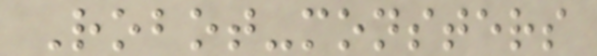Robot-monsters
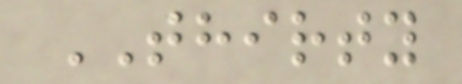THIRTY
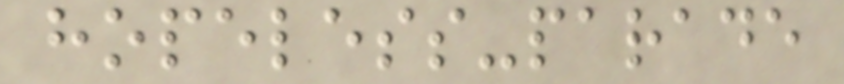hopeless-parade
